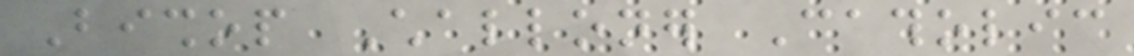Bishop Challoner Catholic
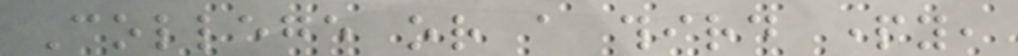College or a third party,
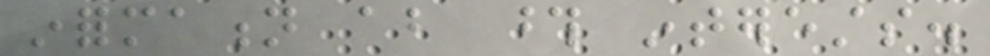information about those interests.
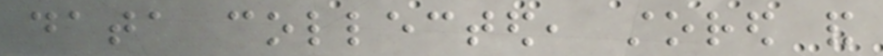data collected, stored and
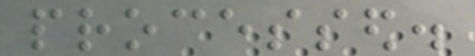processed.
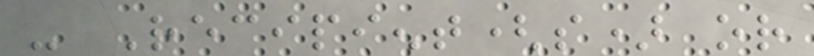- Recipient(s) or
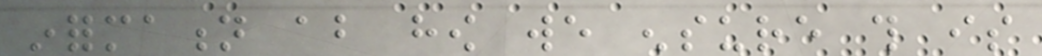information about how we ensure this is
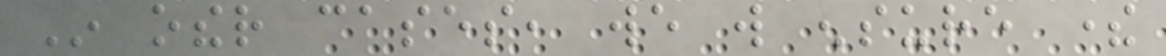In other cases, we will ensure there
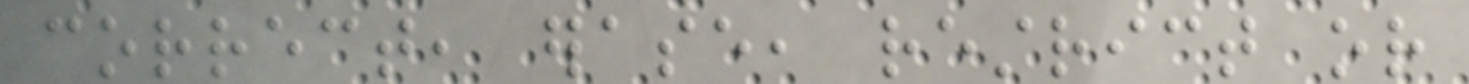correct, erase, restrict or
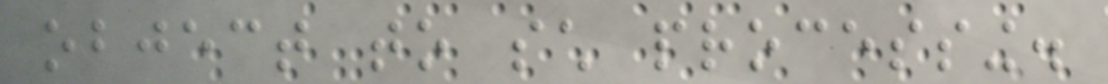object to such processing.
